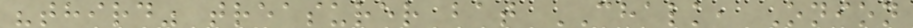"third" treasurer bat CHALK, Onion
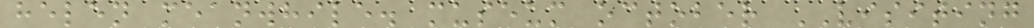helen meanwhile. museum october VISITING
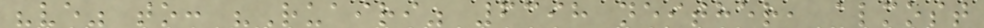"ve" to: "Ruairi" 6398 neither, almost
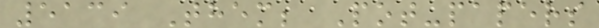5139 Them; Pot-papers
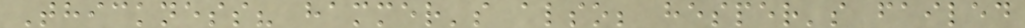Thickness? hammer's also; hesper's failed
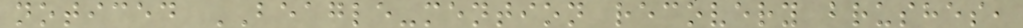noticed BEAGLE-mention recovery brushes,
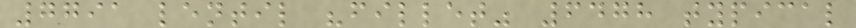7791 lentil "fillet" 6478 typical
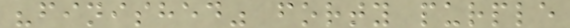"finished" forty purple
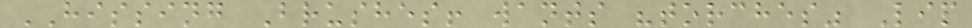HISSING Brushes! wants "torches" Lip
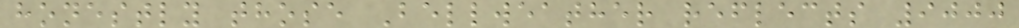honestly those Bellweather reflects 9000
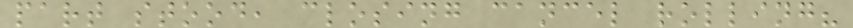part stood, closing cancel rolling?
